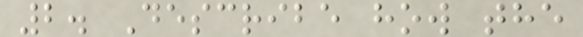2. Describe how the
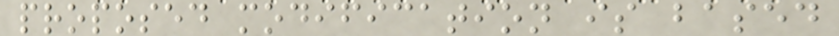proposed modification is based
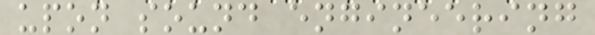upon sound engineering
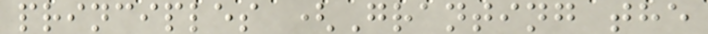principles (Granting the
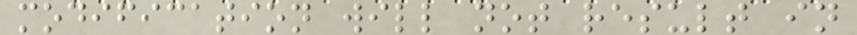modification will not result in
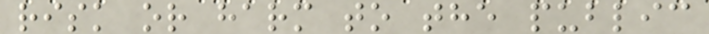risk or harm to the public
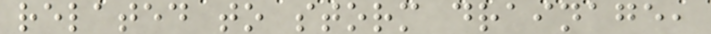related to storm drainage,
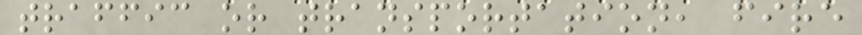traffic or transportation, fire
